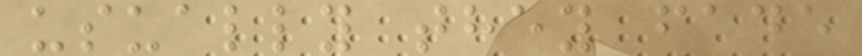usually they fade
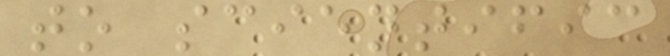to scientific
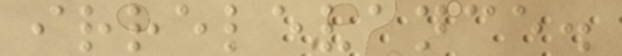irrelevance.
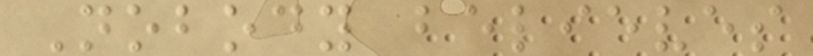Nobody believes
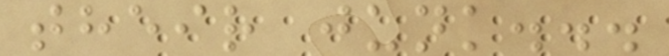their junk...
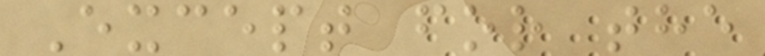Except for the
